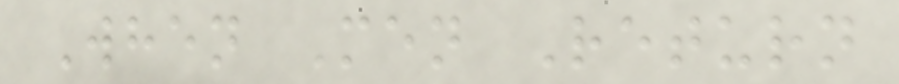When Men Return
